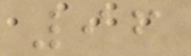96
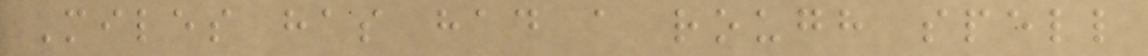Miles has had a rough spell
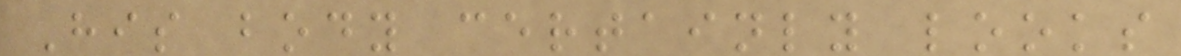His body certainly looks
